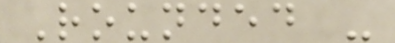Rounded -
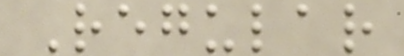Regular
